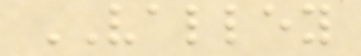VALLEY
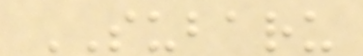SUBARU
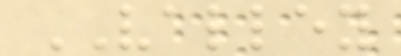VALLEY
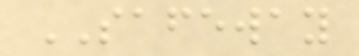SAFEWAY
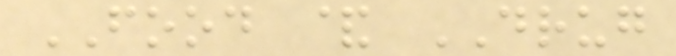FOOD & DRUG
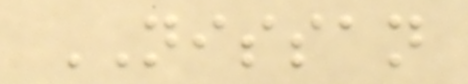NISSAN
